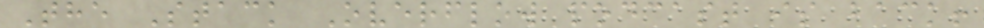The Stack Overflow podcast is back!
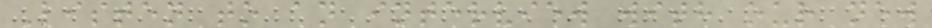Listen to an interview with our new
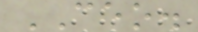CEO.
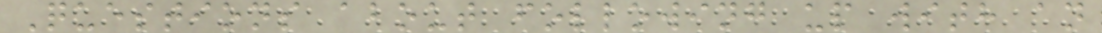Questions about following up with an
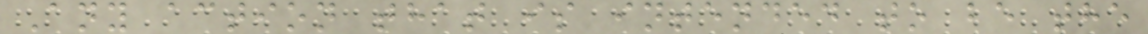Any action that is intended to be the
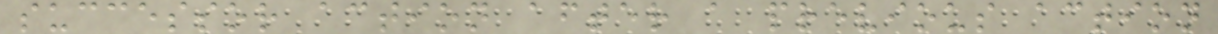successor action after a previous action
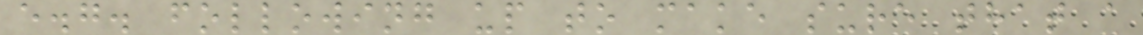e.g. following up to make sure that a
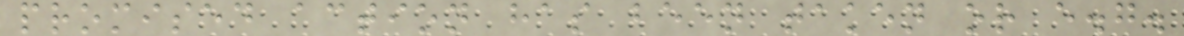promised action has been taken or e.g.
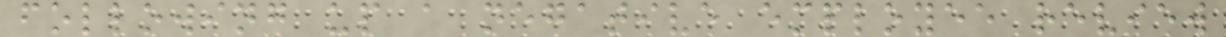following up a negative employee review
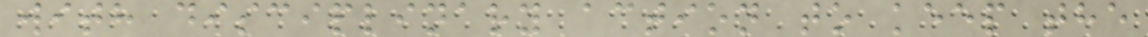with disciplinary action to keep the
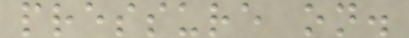pressure on.
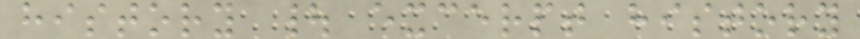history | excerpt history
